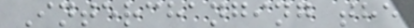Interchanging the
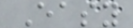Easy
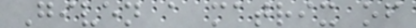Given a matrix of
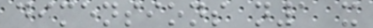dimensions n1 x
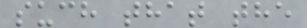such that the
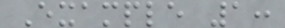Example 1:
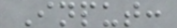Input:
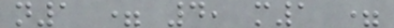n1 = 4, m1 =
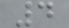4
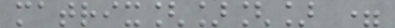matrix[][] =
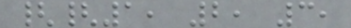{{1, 2, 3,
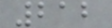212
